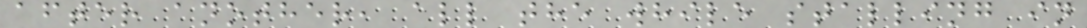after another, all the while stalling in
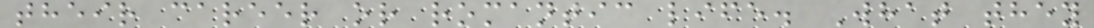their career or romantic life. What they
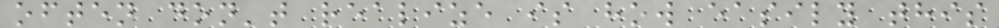often don't realize is how easily this
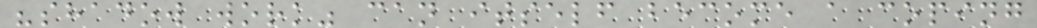"shadow work" can itself become a coping
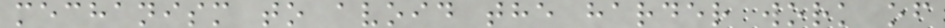mechanism to avoid the harder work of
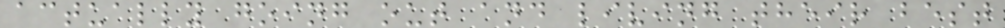actually going out and living their best
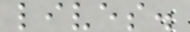lives.
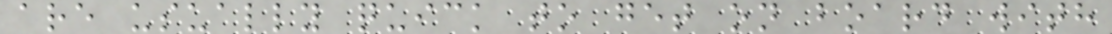are usually quick to get on board with
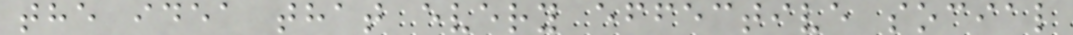the idea that every effective social
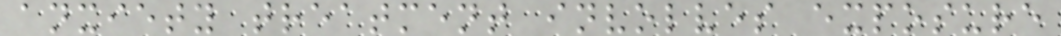anxiety treatment involves exposure
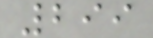299
